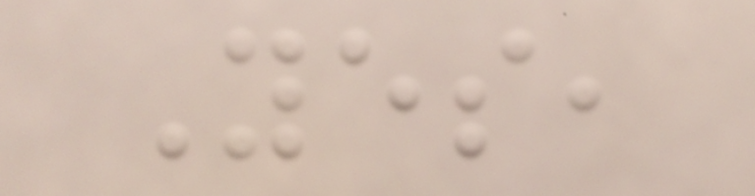Yes,
